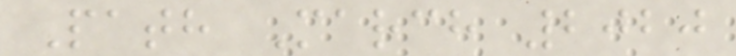Path March 2020
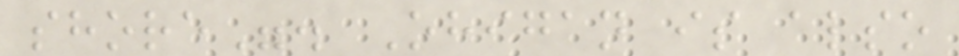shore". Ohigan is also
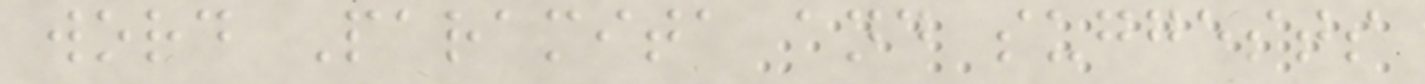word Paramita and suggests
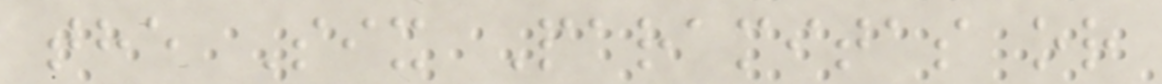the Six Paramitas or
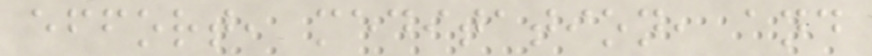effort, meditation, and
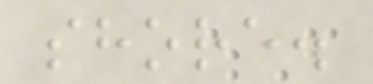shore.
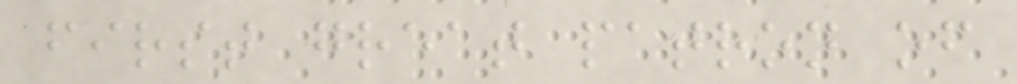first great patron of
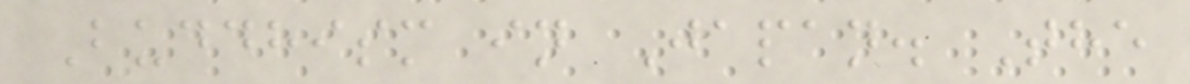Buddhism in Japan. The
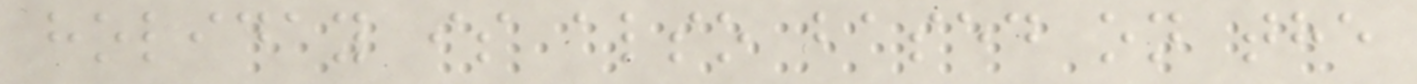holiday is also based on the
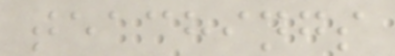teachings
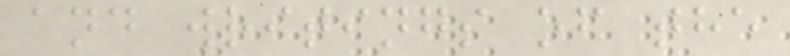and writings of the
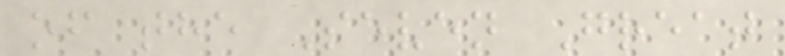of the Seven Great
